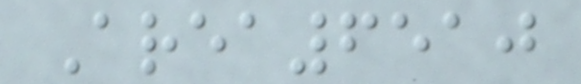Area6510
